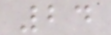24
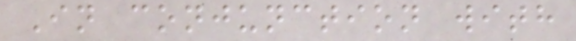In conjunction with
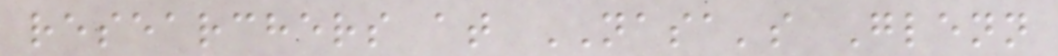researchers at NASA's Glenn
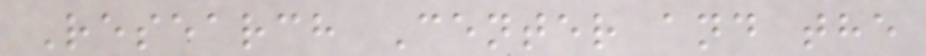Research Center and the
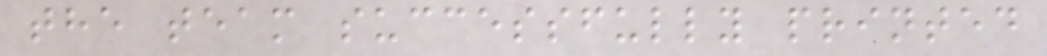the team successfully printed
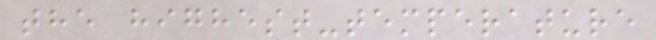the highest-temperature
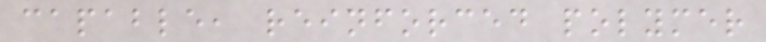capable, reinforced polymer
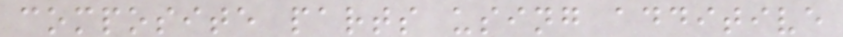composite parts using additive
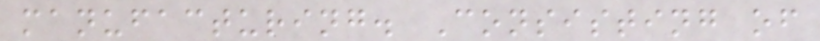manufacturing. Consisting of
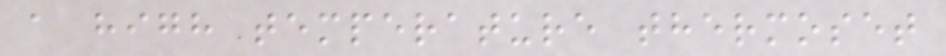a high temperature thermoset
